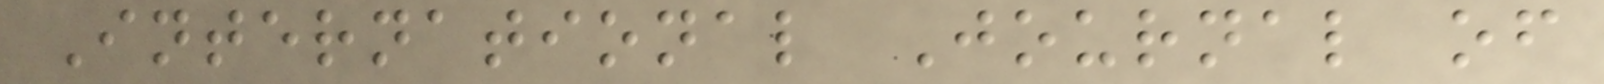International Journal of
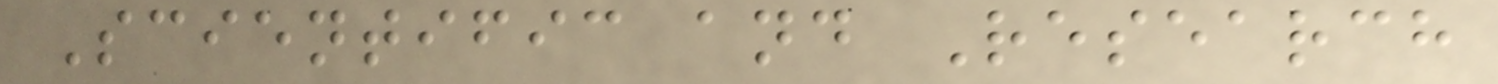Scientific and Research
